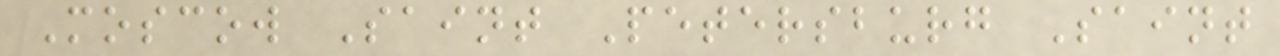Moscow Saint Petersburg Saint
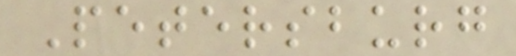Petersburg
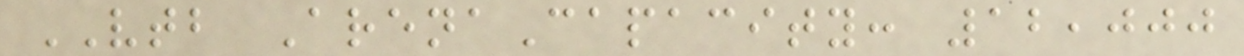VTB ArenaCapacity: 12,000
